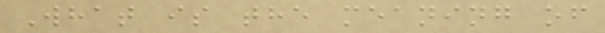What is the meaning of
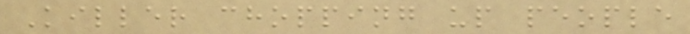Killer chopping up people
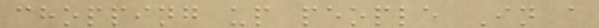chopping up people In a
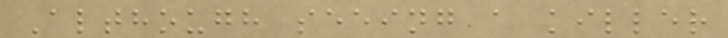Although seeing a killer
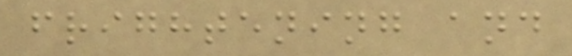frightening and
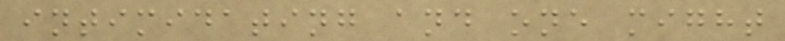intimidating and one might
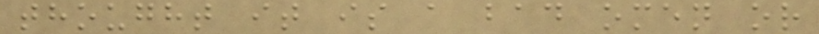thought it is a bad omen or
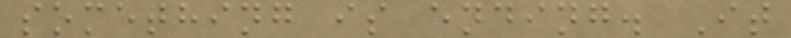something is ending. It
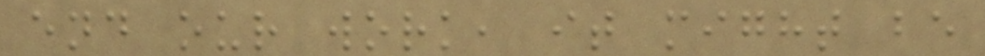end our work, it might be
